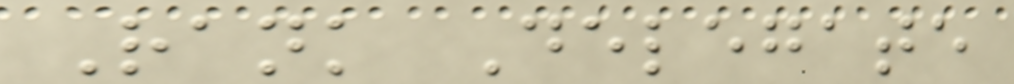Rank Delegate
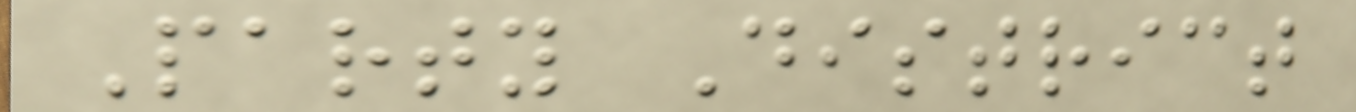Party District
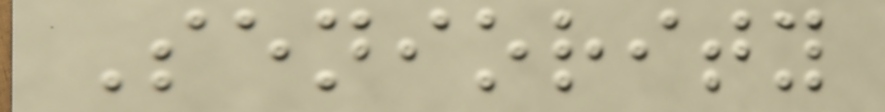Seniority
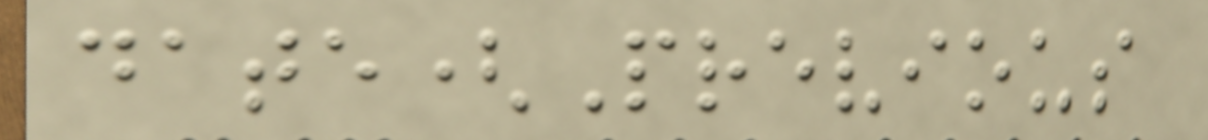date(Previous
